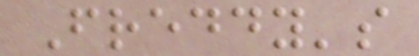Freddy's
